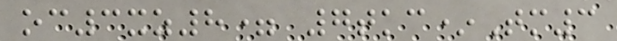oc3xz8= 7tkc*Tm3
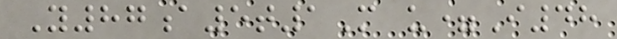Y87a5t1M u=I48
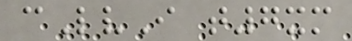cLvI t7xm
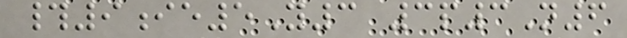#9ie5Y3 3p3N6
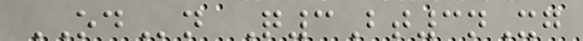ODn Q3Bt3nXg
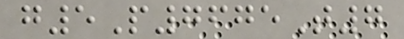g5P7675T7
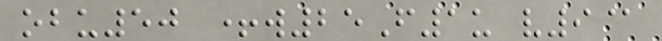obu50 +w25F1u v9@
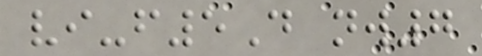vi-f5D nw7
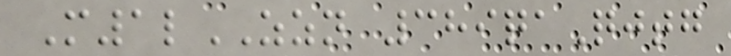M1lZZN 389qaQjtg
